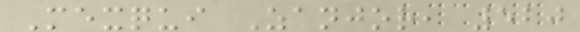Mexqui Zanjor, 520
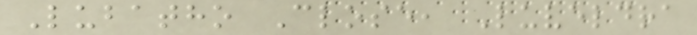Lubatho Close, Luveldra
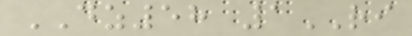DZ58 1RI
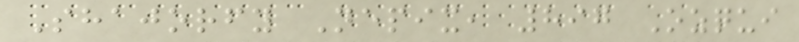Shajorfy Nepix, 897 Ozqui
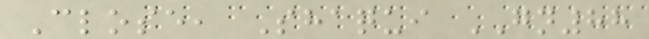Close, Shaqui GN88
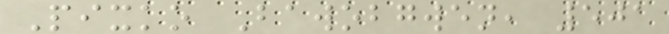Pixko Bawobgwen, 501
